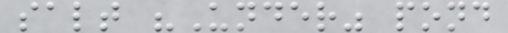salt "Under" pond
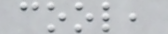cool,
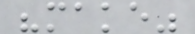"make"
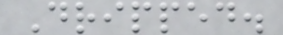Dripped.
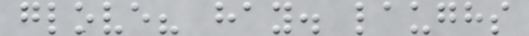glove? hay. laughs
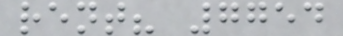rent? 7754
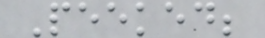Peeked;
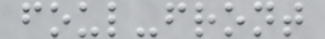foul-front
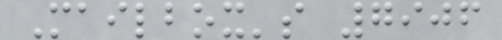Mailbox's 7906
